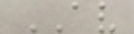AV
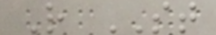R ST
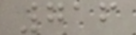716
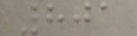801
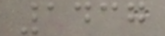1437
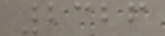2326
